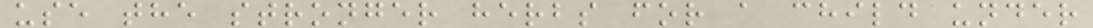use the stronger herbs for a child under
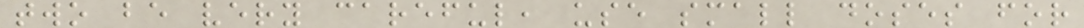two be very careful, use small doses for
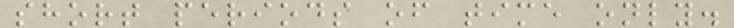short periods of time only.
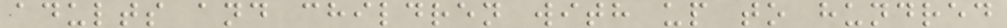adults and children with up to hundred
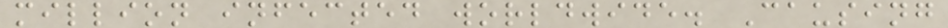million infected worldwide. Causing
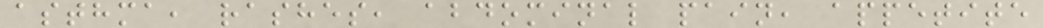asthma, rashes, abdominal pain, appetite
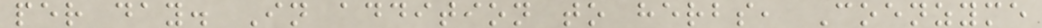per day. In addition to herbs, Coenzyme
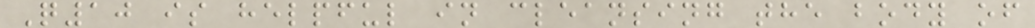Q10 is helpful in cleansing the body of
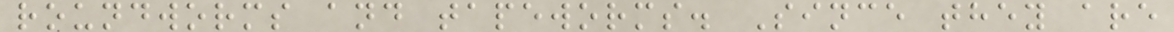roundworms and tapeworms. Since they are
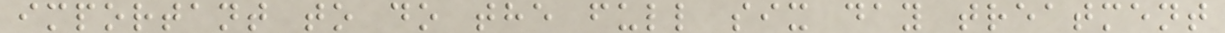important to do the full six day treatment
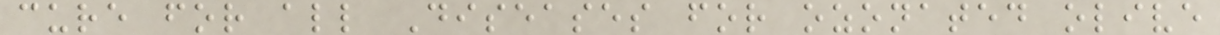cure for all Diseases for ozonated olive
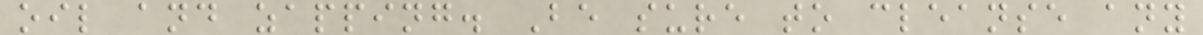oil and zapping. Be sure to cleanse any
